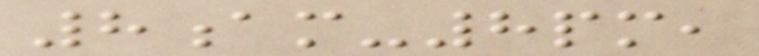8am-8pm,
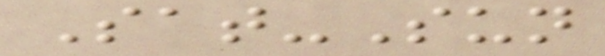Sat-Sun
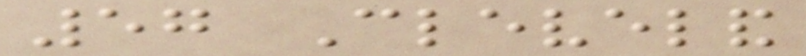57 Cleveland
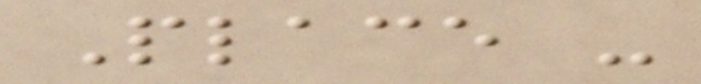Place -
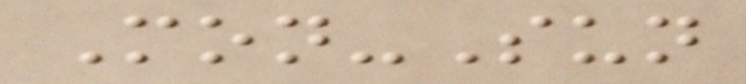Mon-Sun
